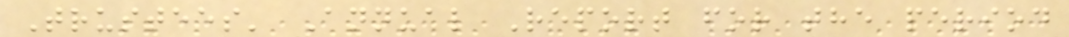Trustees' Annual Report for the period
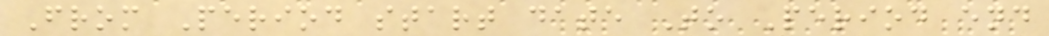From Period start date To Period end
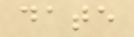date
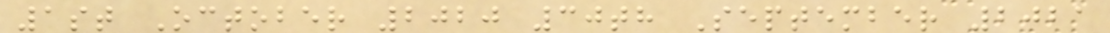1st October 2020 30th September 2021
